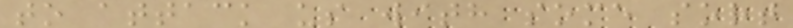to attack us with some sort
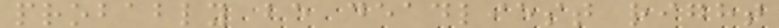probably be deadliest right
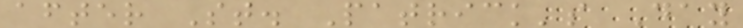after St. Patrick's Day
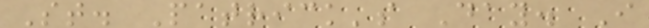St. Patrick's Day. I
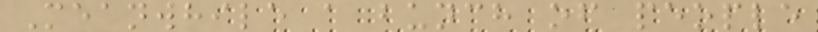Meanwhile a bunch of people
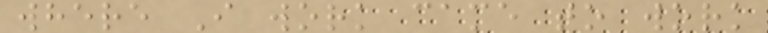where I work came to work
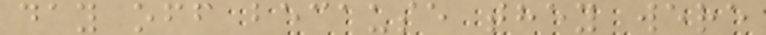day off because they were
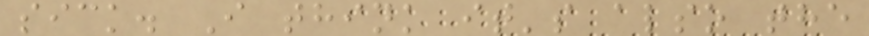sick. I think it's also the
